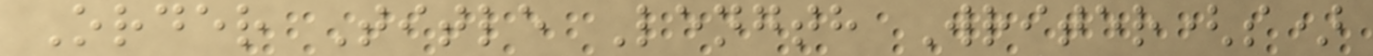Order Title Length Writer(s)
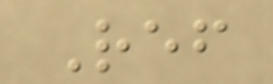Ref
